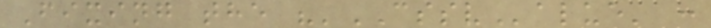Fixing the "'CSSValue' :
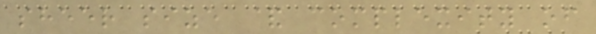sheer size & complexity of
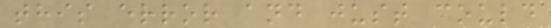this error and just could
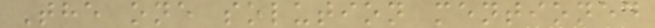The one solution mentioned
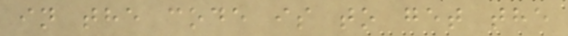in the code is to get the
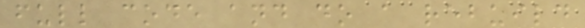full code and do a rebuild
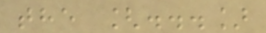the [...]
